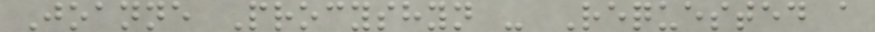Joanne Procyshyn - Requested a
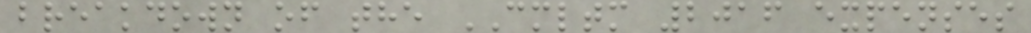breakdown of the CMLTM 2016 expenses
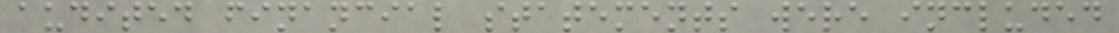audited financial statements were included
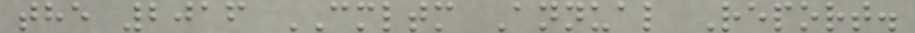the 2016 CMLTM Annual Report.
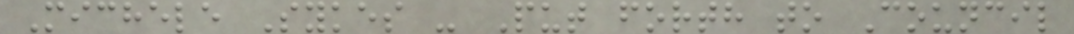Michele Sykes - Put forth to Council
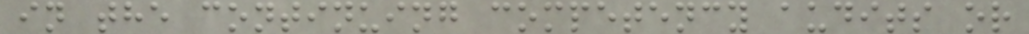in the continuing competency audits or
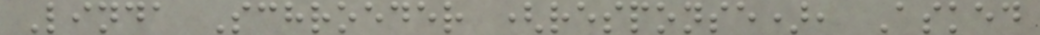Linda Schroeder (response), Asked
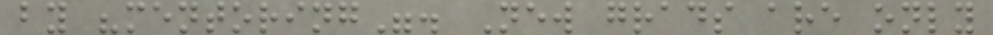by "mentoring". New grads are only
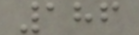186
